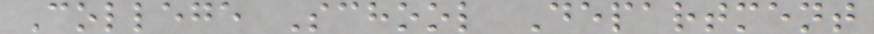College School Department
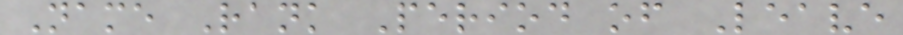Name Rank Period of Leave
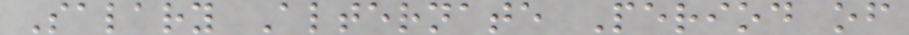Salary Alternate Period of
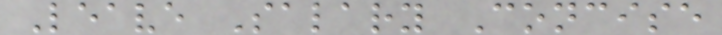Leave Salary Concise
